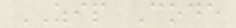ZIP Code
